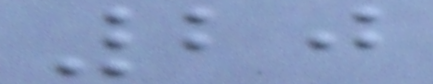20
